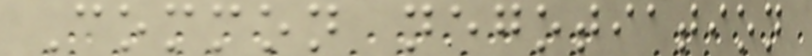Common negotiation
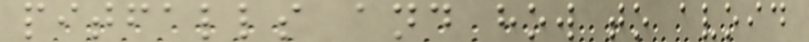pitfalls and how to avoid
